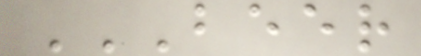BEER
